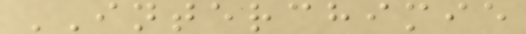INTERCHIMIE
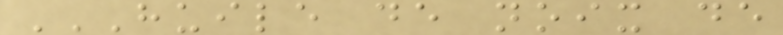HUILE DE NOIX DE
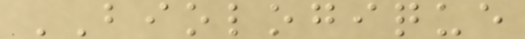BIOLOGIQUE
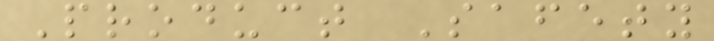Product Safety
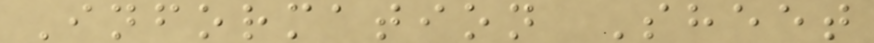Information Sheet
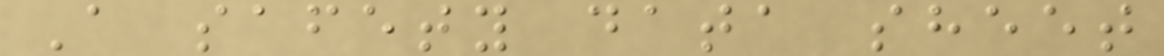A safety data sheet
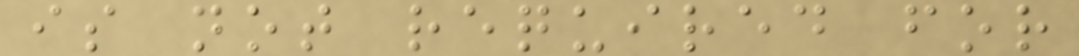is not required for
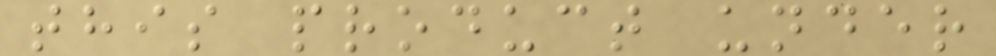this product under
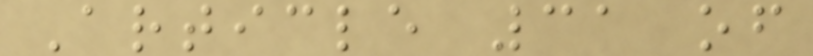Article 31 of
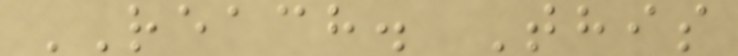REACH. This
